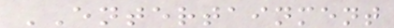ENTERTAINMENT
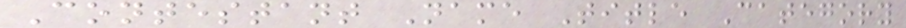Contestant Name Title Category
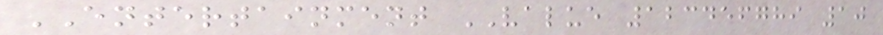ENTERTAINMENT VALUE 123456789 10
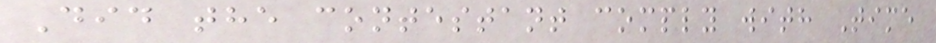Did the contestant comply with Time
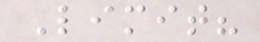Limit?
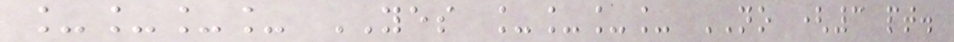____ YES ____ NO (3 pt.
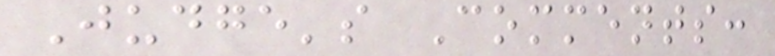Judge's Comments:
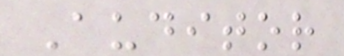Auditor
